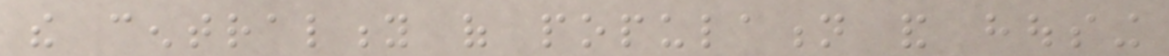the centrality of population and housing
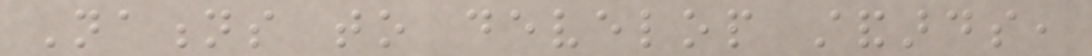Nations to develop standards,
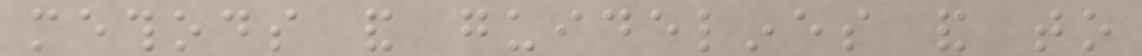methods and guidelines and to
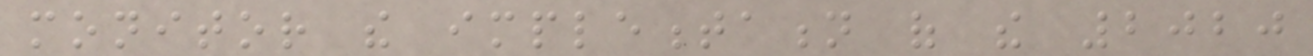monitor the implementation of the 2020
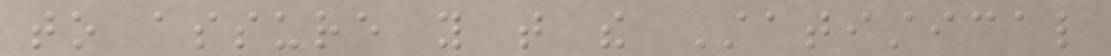to assure you that the Statistical
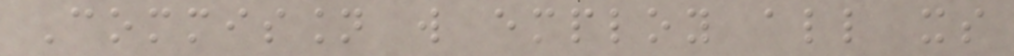Commission will employ all its
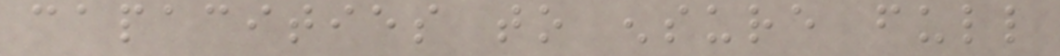capacities to ensure full
